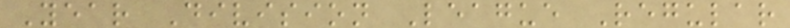Year Division League Regular
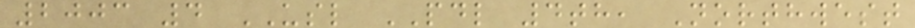2003 4 USL PDL 4th, Northwest
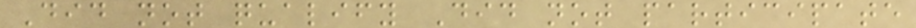Did not qualify Did not participate
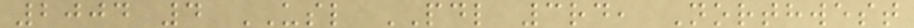2004 4 USL PDL 3rd, Northwest
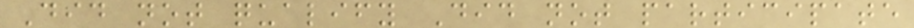Did not qualify Did not participate
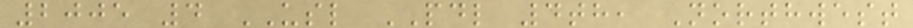2005 4 USL PDL 4th, Northwest
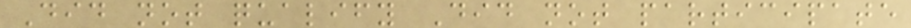Did not qualify Did not participate
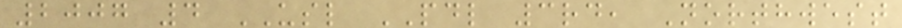2007 4 USL PDL 3rd, Northwest
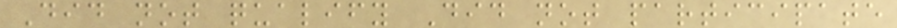Did not qualify Did not participate
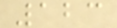123
